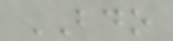BDO
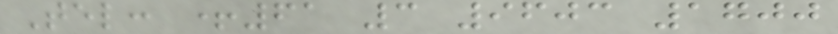Tel: +61 3 9603 1700
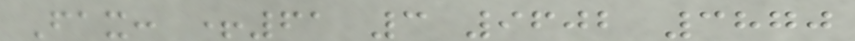Fax: +61 3 9602 3870
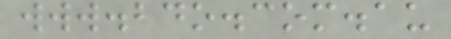www.bdo.com.au
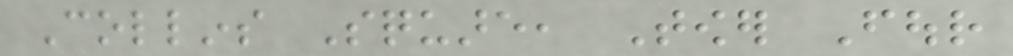Collins Square, Tower Four
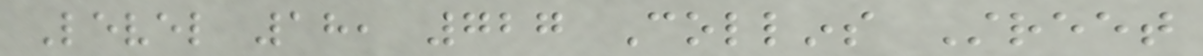Level 18, 727 Collins Street
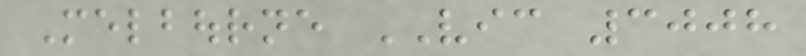Melbourne VIC 3008
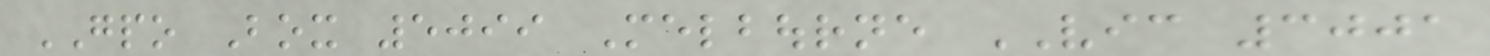GPO Box 5099 Melbourne VIC 3001
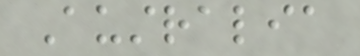Australia
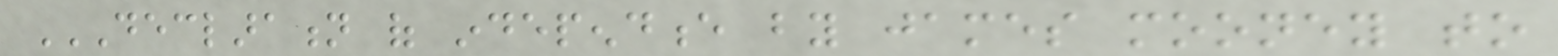DECLARATION OF INDEPENDENCE BY JAMES MOONEY TO
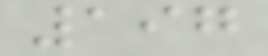197
